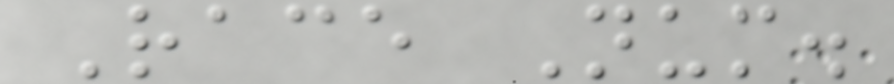Race Num.
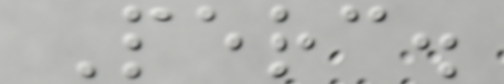Perc.
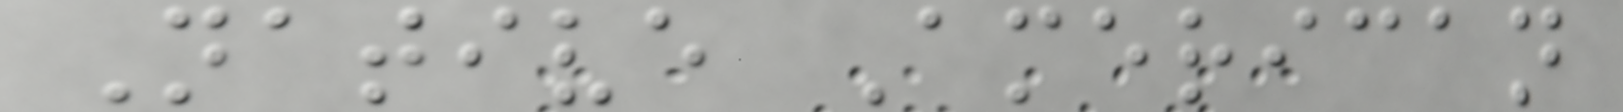Native American
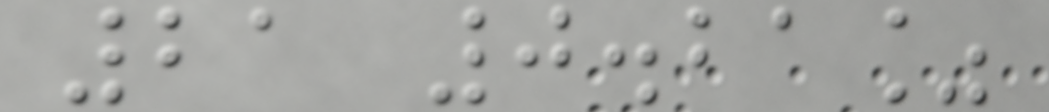21 0.21%
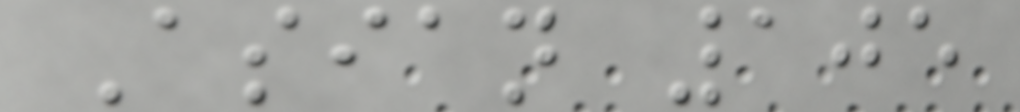Asian 105
